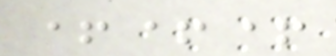+++
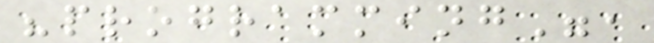"programming",
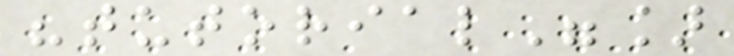"tutorial"]
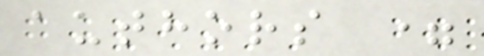authors =
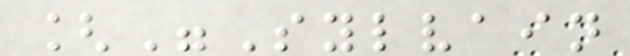["Sylvain
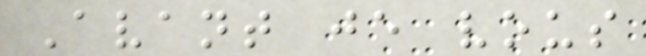Avant je vous
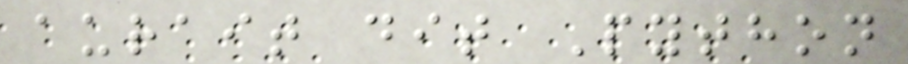aurait dit Python
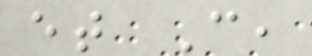et C,
